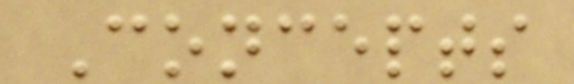Concepts
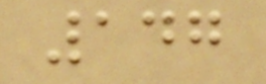147
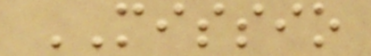MISSIO
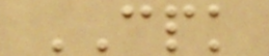CPK
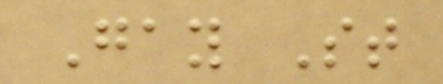Gay St
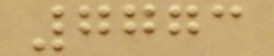7773
